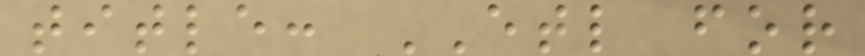title: ETL for
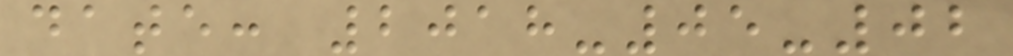date: 2018-05-02
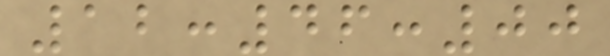12:46:00
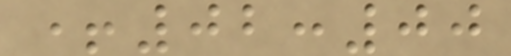+02:00
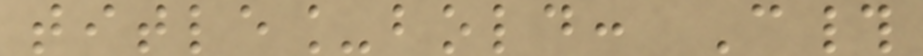title_bold: C#
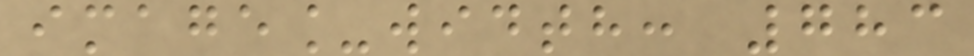image_width: 783
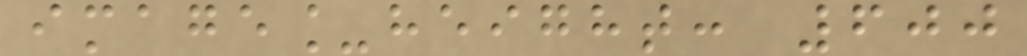image_height: 600
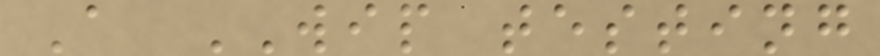A WIP testing
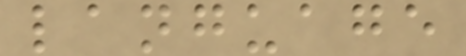language
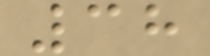38
